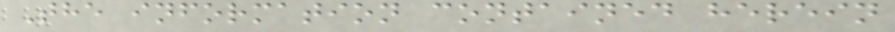The information contained herein
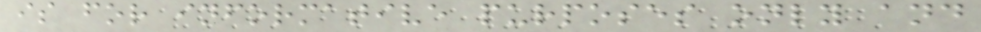is for informative purposes only and
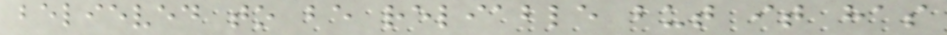believed to be reliable but it has
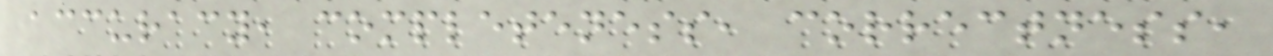accuracy, completeness, correctness,
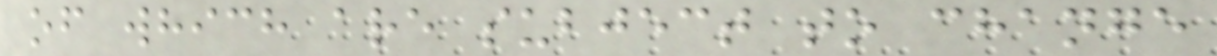of which are subject to change
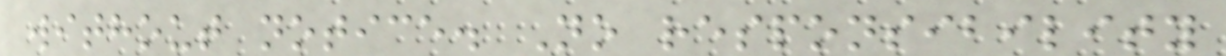without notice. No responsibility
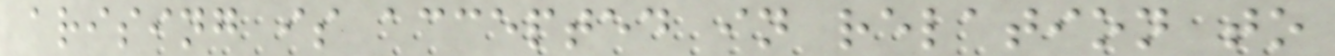arising is accepted in relation to
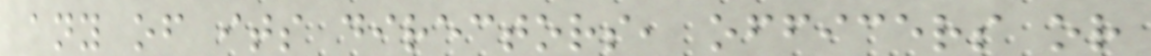any of its directors, officers or
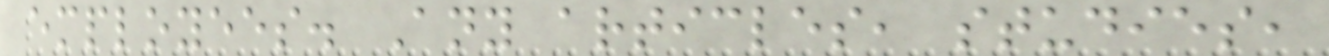employees. Any articles, studies,
